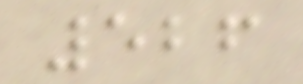526
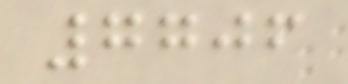7706
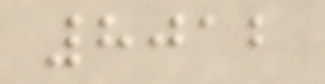8012
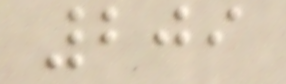209
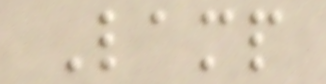Lamp
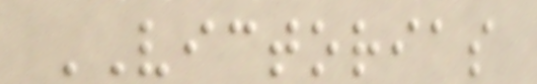VICTORIAS
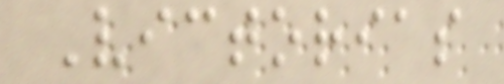Victorias
